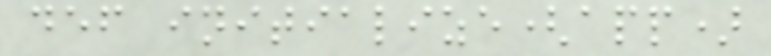def initialize(app)
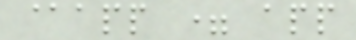@app = app
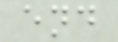end
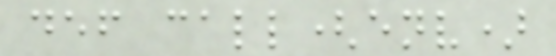def call(env)
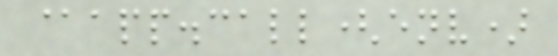@app.call(env)
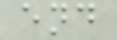end
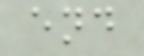end
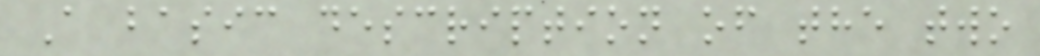A basic description of the two
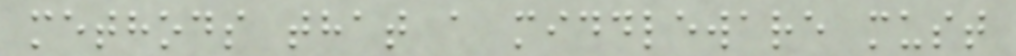methods that a middleware must
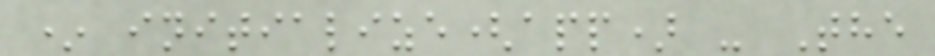* initialize(app) - The
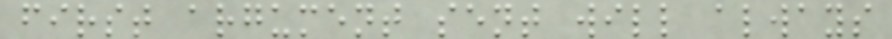first argument sent will always
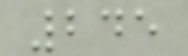245
